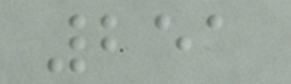251
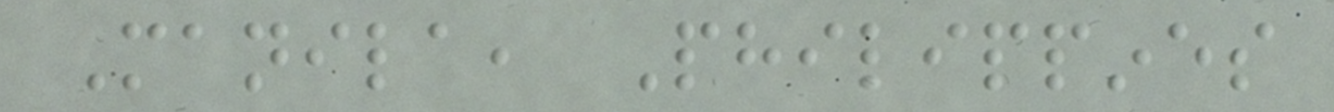Manila, Philippines
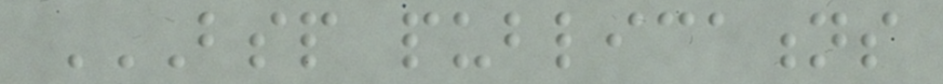BSP PUBLICATIONS
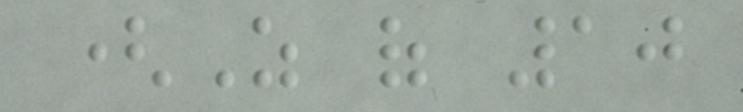(As of 10
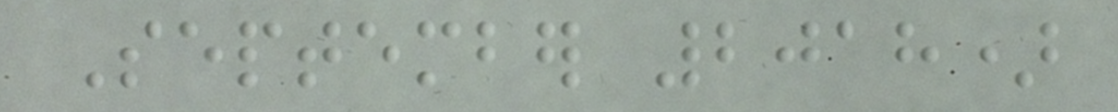September 2018)
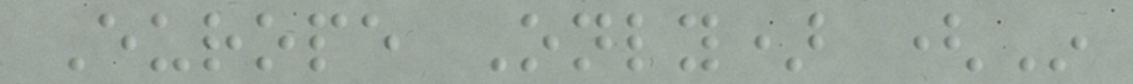Europe Only) (In
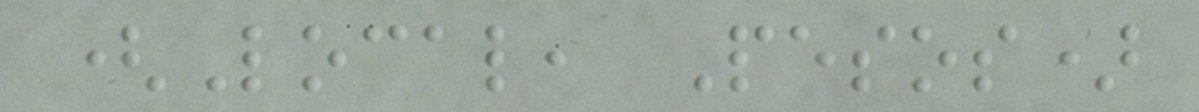(Local, Pesos)
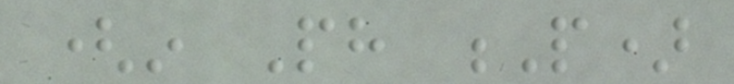(in Ph P)
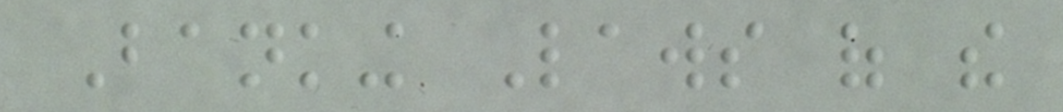Banking Laws of the
